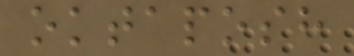oktaposh
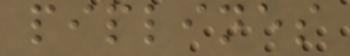piplines
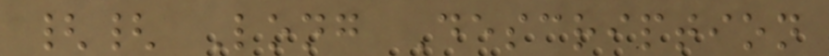{{ Long Description
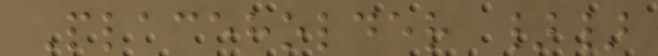Placeholder }}
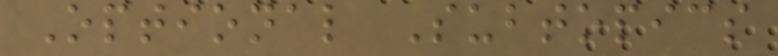Optional Subtopics
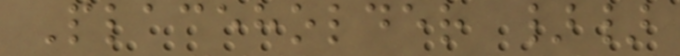Placeholder }}
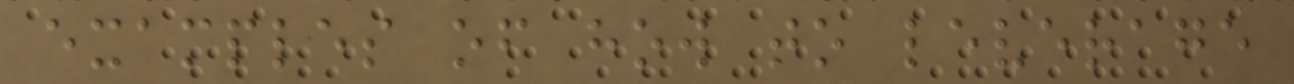examples of how to leverage
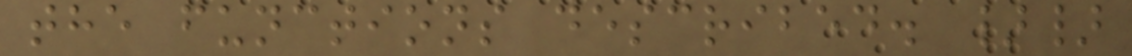the functions described. }}
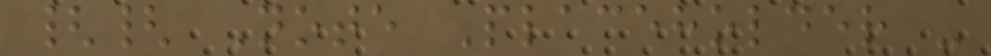{{ Note Placeholder -
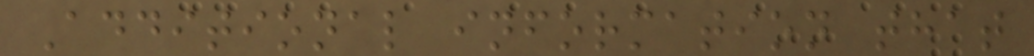Additional information that
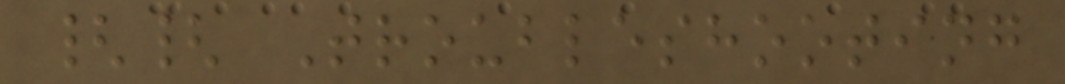{{ Troubleshooting
